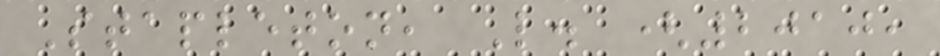Stapleton, L. (2010,
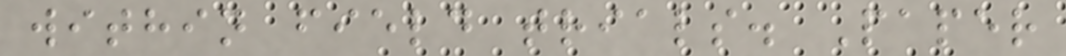within field trials. Paper
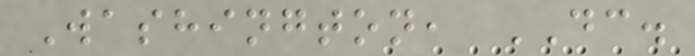Washington, DC.
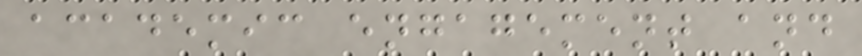academic engagement and
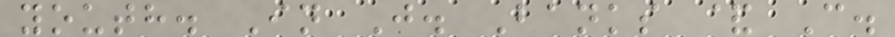youth. In J. Banks & C.
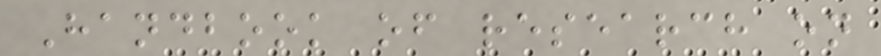Handbook of research on
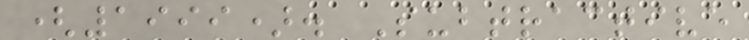(1999). Subtractive
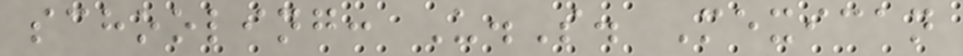schooling: U.S. Mexican
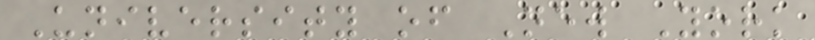University of New York
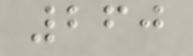260
